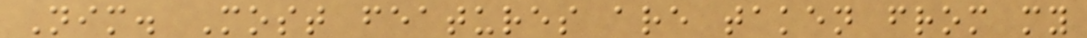Nim. Most features are taken from my
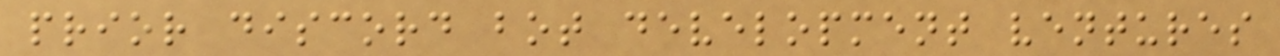prior discord bot development ventures
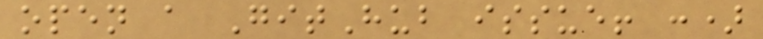open a GitHub issue! :)
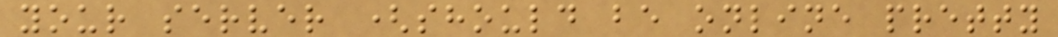your server (should be online pretty
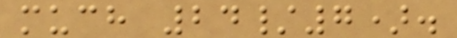much 24/7).
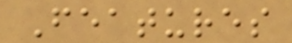Features
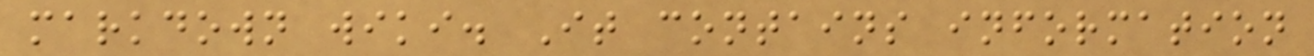markdown wiki. It contains information
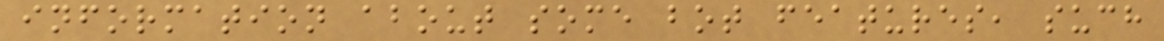information about some bot features, such
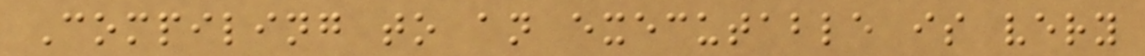Compiling to an executable is very
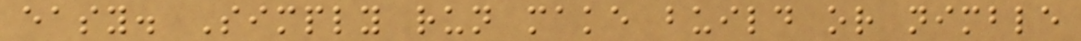easy. Simply run make build or nimble
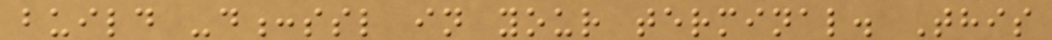build -d:ssl in your terminal. This
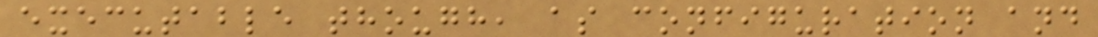executable though, as configuration and
